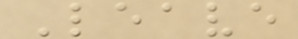Leave
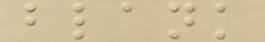blank
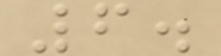6.
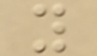y
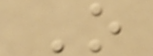O
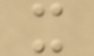x
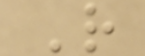R
